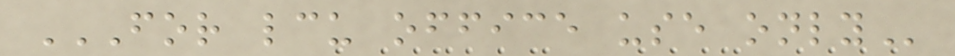FOR LCU OFFICE USE ONLY
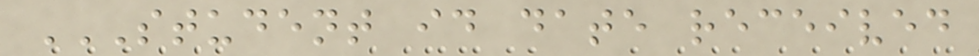STUDENT ID DATE RECEIVED
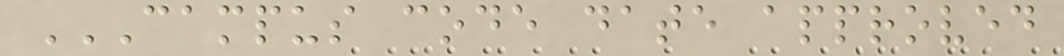CAMPUS CODE DATE APPROVED
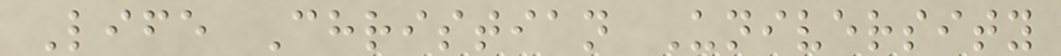Life Christian University
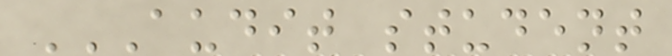AUDIT STUDENT
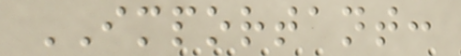IMPORTANT:
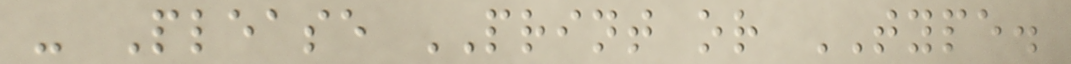- Please PRINT or TYPE.
